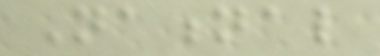National
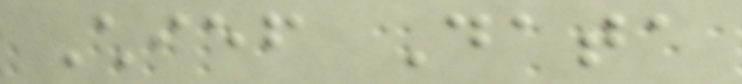Chief Data
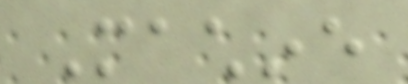Machine
